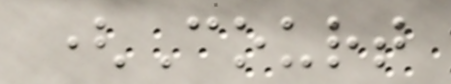(Court
